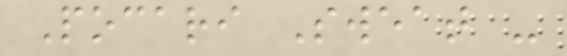Pocari Sweat -
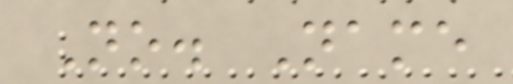No. Name
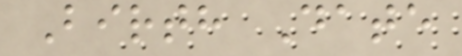Birth Date
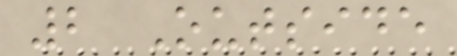2 Outside
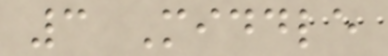3 Middle
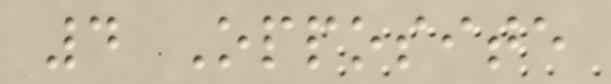4 Opposite
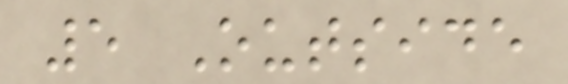5 Outside
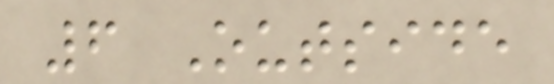6 Outside
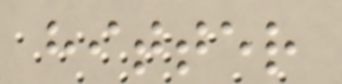hitter
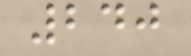240
